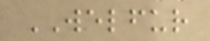WELFUR
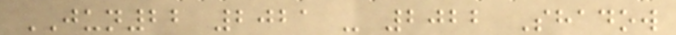JUN22 2021 - 2022 Shadow
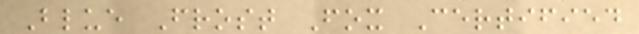Blue Frost Fox Certified
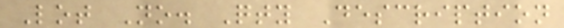Lot No. Qty Description
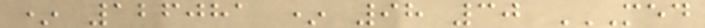* 126081 * 98 30 MED
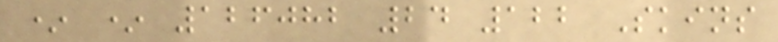* * 126082 24 122 Skins
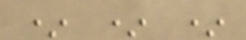* * *
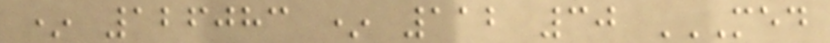* 126083 * 112 30 MED
